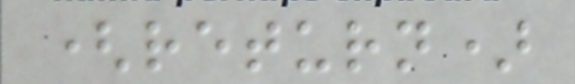(return)
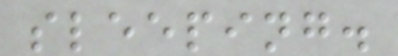sleeping.
